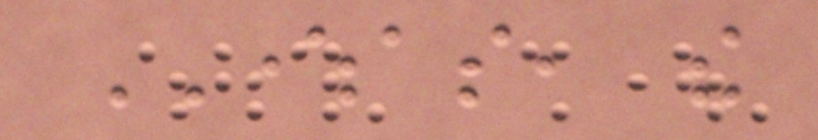WHEREAS, the
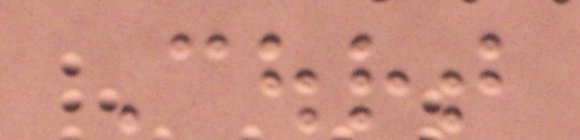Court
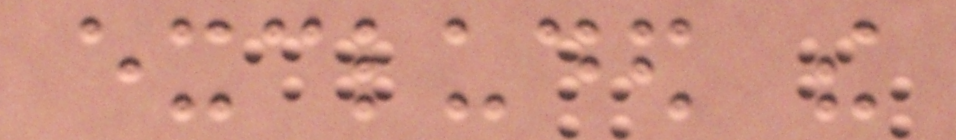excluded the
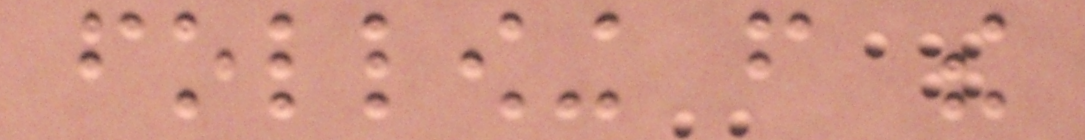following from the
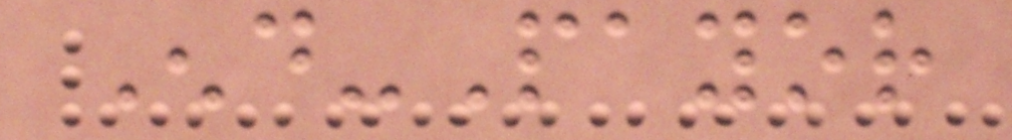End-Payor
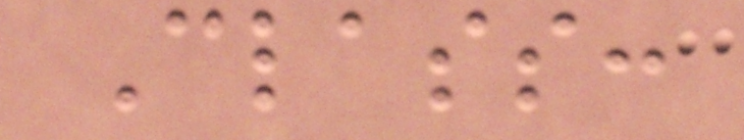Class:
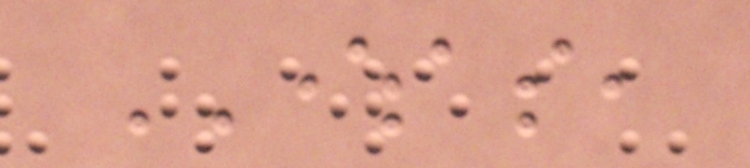WHEREAS,
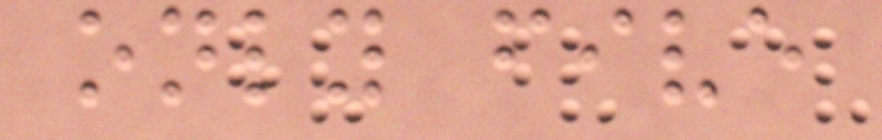only five
